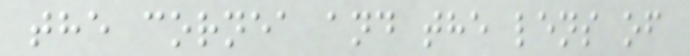the cornea and the lens of
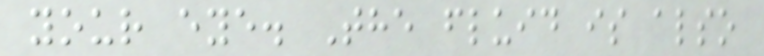your eye. The fluid is also
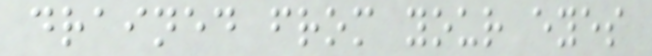drained from your eyes
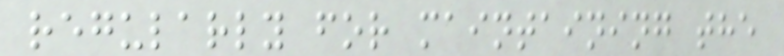regularly for maintaining the
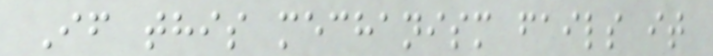If this mechanism fails it
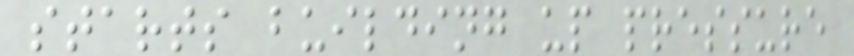starts building up pressure
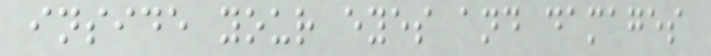inside your eyes and damages
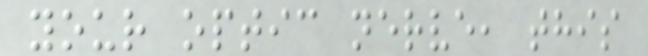your optic nerve, this
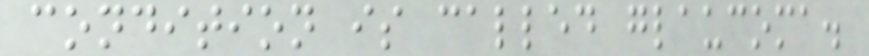condition is called glaucoma.
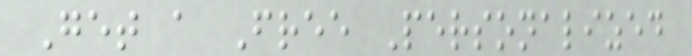Get a Free Personalized
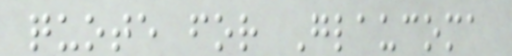quote for Glaucoma
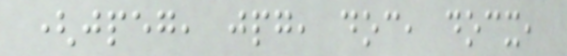(jpeg, jpg, doc, docx,
